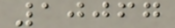10067
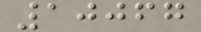10067
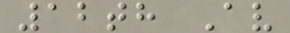12th Av
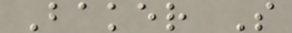Baker S
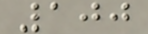100
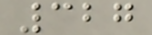327
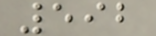592
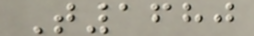T1680
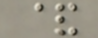&
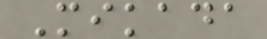Mikada
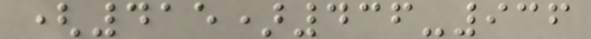(415)436-936
